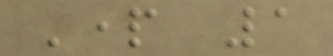Part 1
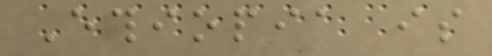Ethiopia is
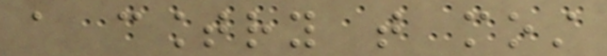a country that most
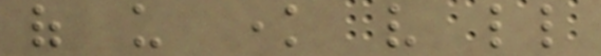of us know very little
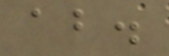about.
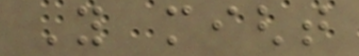You might
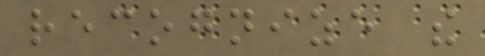recognize the
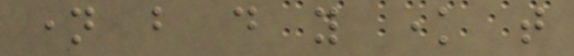name but do you know that
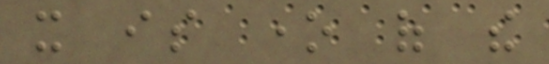it is one of the
